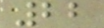22
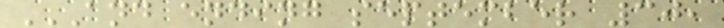AND ENDING SEPTEMBER 30,
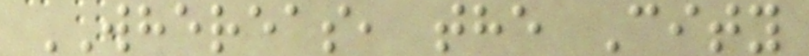WHEREAS, the City
